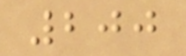200
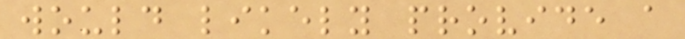would likely provide a
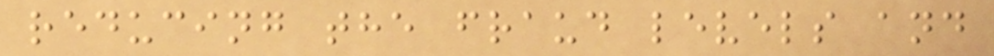reducing the fraud levels and
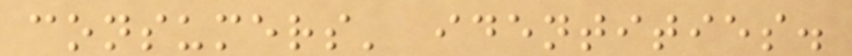consumers' identities.
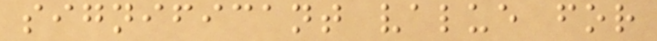significant value for
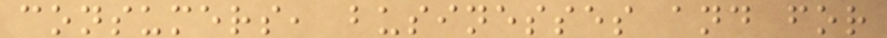consumers, businesses and for
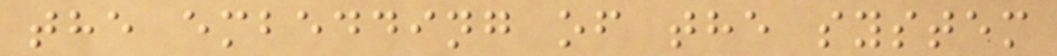the embedding of the system
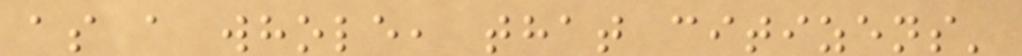as a whole, that citizens'
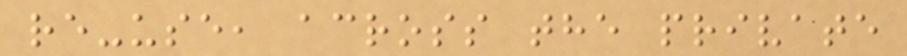re-use, across the private
